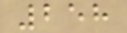258
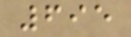695
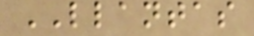LLANTAS
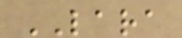LARA
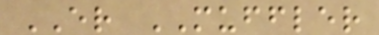ER MUFFLER
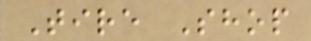Tire Shop
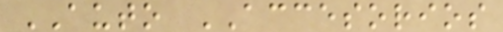AUTO ACCESORIOS
